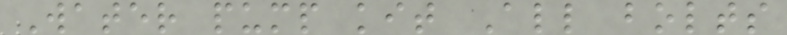Water pump kit All bolts
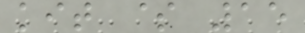kit $ 15
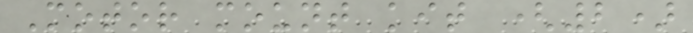Motor mount kit (2)
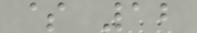$ 12
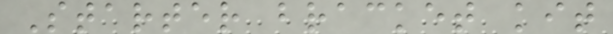Starter bracket kit
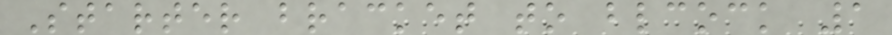Starter bracket to blcock 1
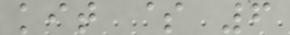kit $ 6
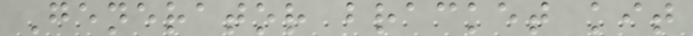Generator bracket kit
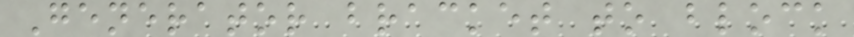Generator bracket to block
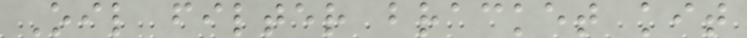Oil filter bracket kit
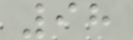98
